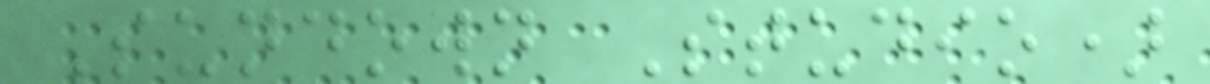Sundown Studio)
